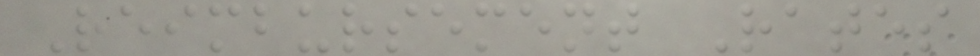Reimbursement Rates
